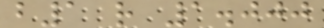b1 r 1.000
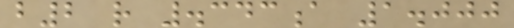b2 r .343a 1.000
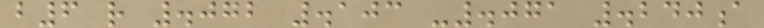b6 r .072 .103 -.071 .240a
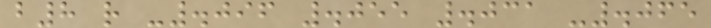b8 r -.096 .055 .031 -.065
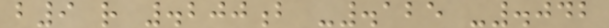b9 r .200b -.125 -.042
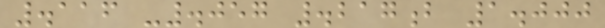.116 -.057 .217b 1.000
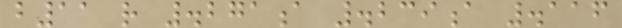b11 r .271a .239a .116
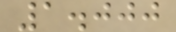1.000
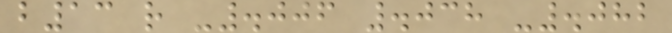b13 r -.006 .038 -.082
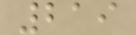219
